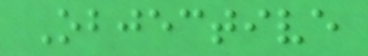Objective
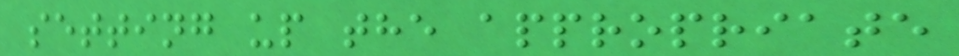setting up the appropriate
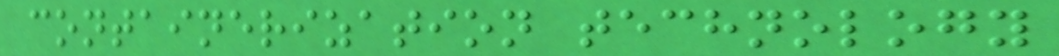containerization technology
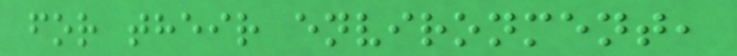for their environment,
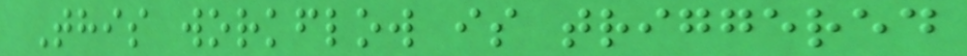This workflow is triggered
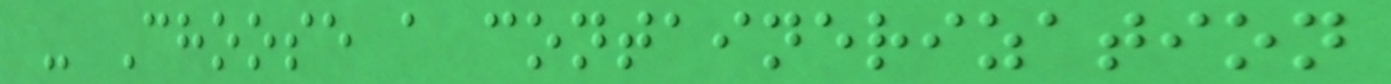- Choose a containerization
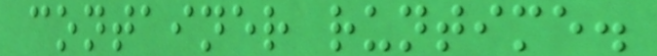container runtime.
